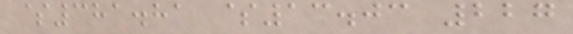$381.81 $13.03 227
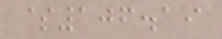$106.19
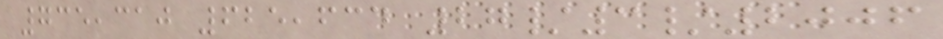735,310 625,634 27/3/2006
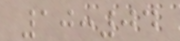10:04
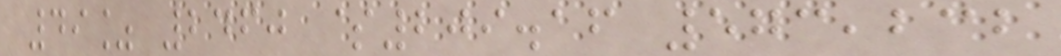49% 2460 $209.16 573,232
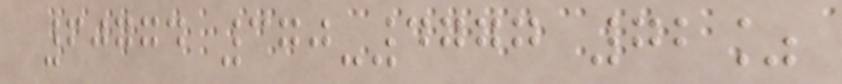60774 370-4777 72%
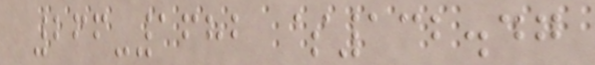266-1682 $132.47
